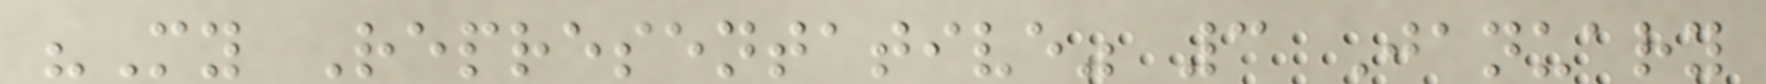"My Representative" 3 January
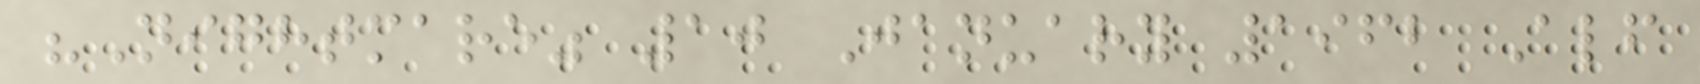"Nightmare" 10 January 1962 Alf
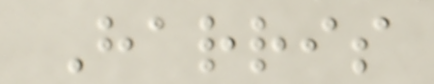Harris
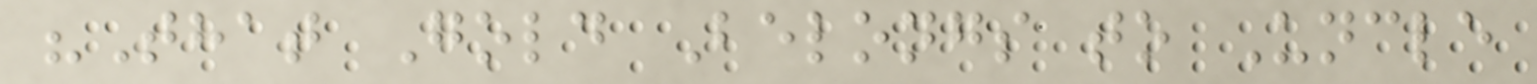"That Gold Belongs to Uncle
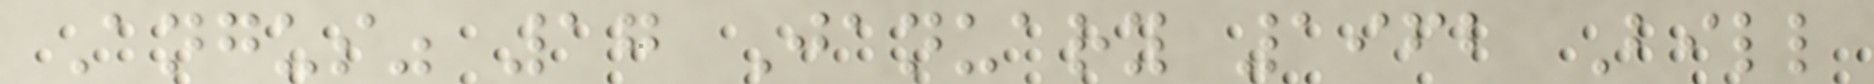Angus" 17 January 1962 Bill
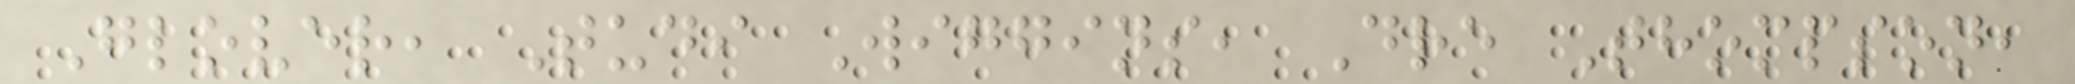Glover, Tudi Wiggins, Dre Thompson,
